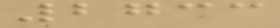2733
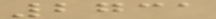2731
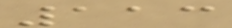113
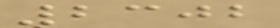2302
